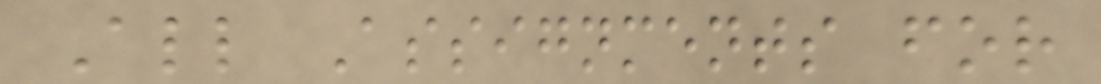All Assignments for
